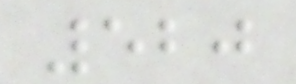520
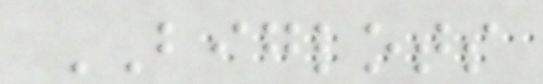BIGLOTS
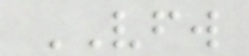VFW
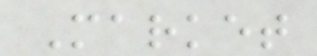Market
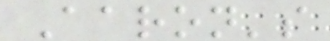Aaron's
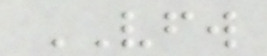VFW
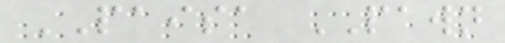PAISA PAWN
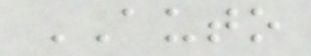AUTO
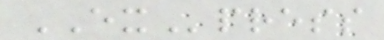EXpress
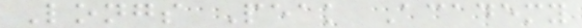Longs Peak Academy
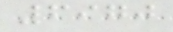6970
